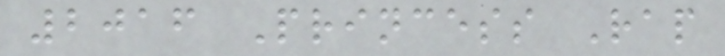2016 Princess Rap
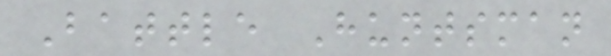Battle Huntsman
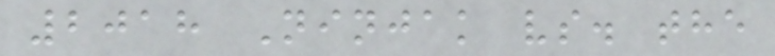2018 Ninjak vs. the
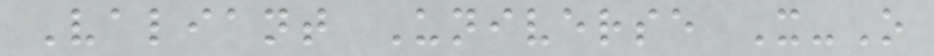Valiant Universe X-O
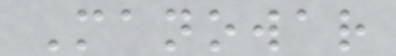Manowar
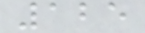125
